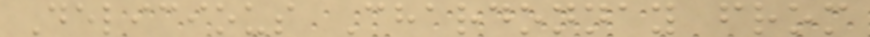Delicious Chardonnay from
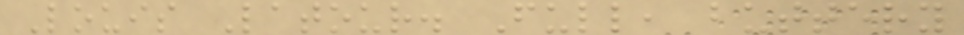Louis Latour. Full, buttery
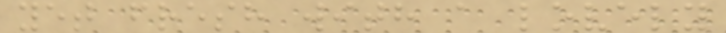yet fresh with a lovely
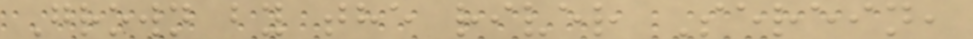Grown by the river Serein,
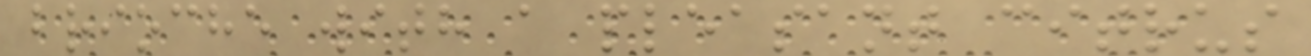brioche with a pleasant citrus
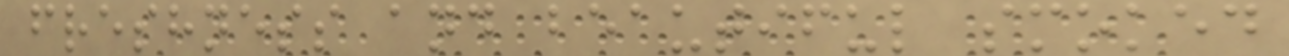freshness and beautiful smoked
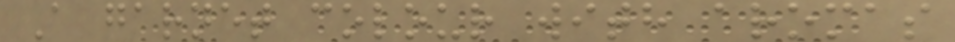A garnet colour with aromas
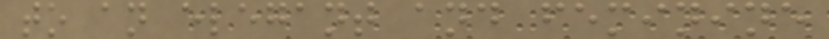to an elegant and feminine
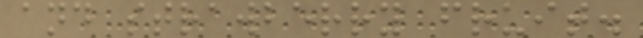and strawberry fruit.
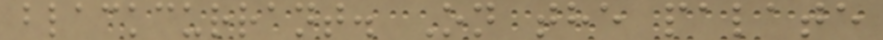blackcurrant. On the palate
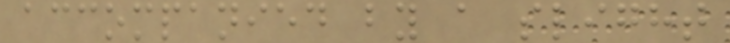accompanied by a slight
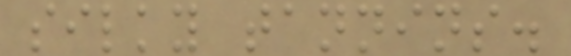silky tannins.
